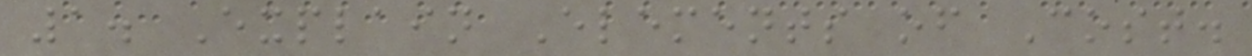1. Explain Elements of Cost.
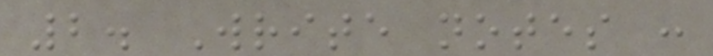2. Write notes :
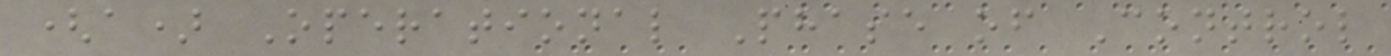(a) Operational Phase of Control
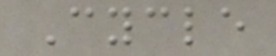Cycle
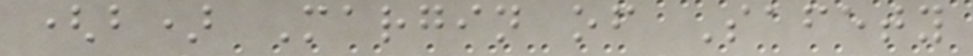(b) Margin of Safety
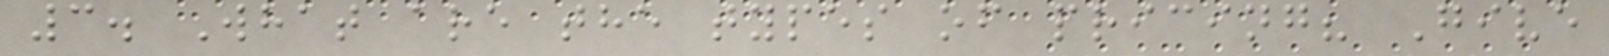3. What are the types of pricing? Give
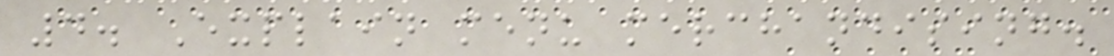4. Explain menu merchandising.
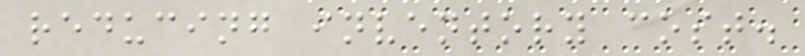reducing inventory cost.
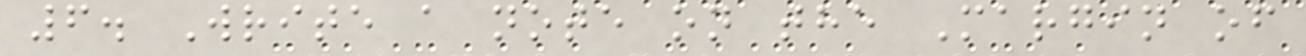6. Write a note on the Margin of
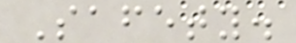Safety.
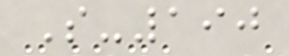S-190
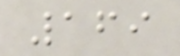169
